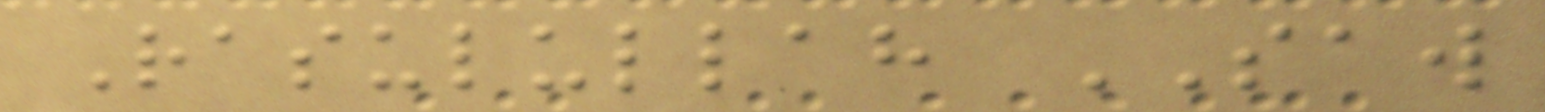Rasulullah SAW
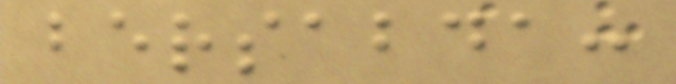bersabda:
